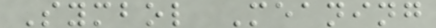Symbol Meaning
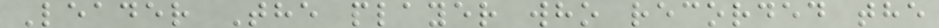Leader The player who recorded the
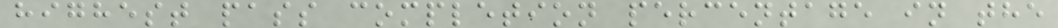highest pass completion percentage in the
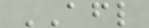AFL
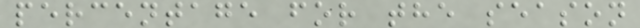percentage for the season
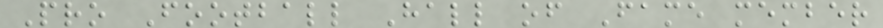Pro Football Hall of Fame member
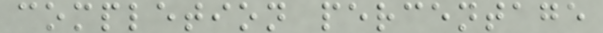completion percentage
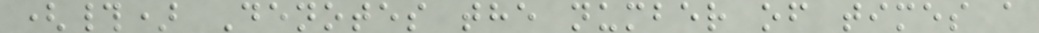(#) Denotes the number of times a
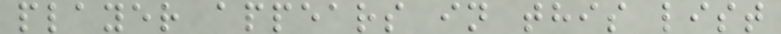player appears in this list
